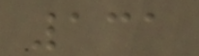131
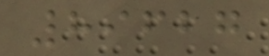89627
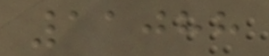11088
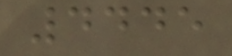4445
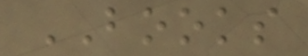BOOKS
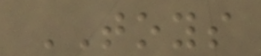TOYS
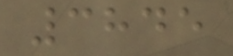3845
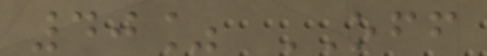40% OFF
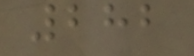282
